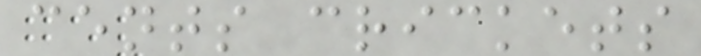cents crickets
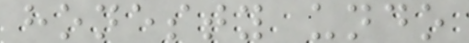honesty undo
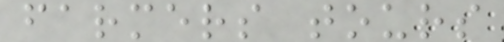farmers tours
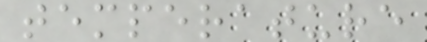temperature
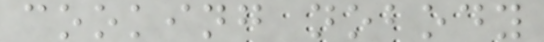cooking nobody
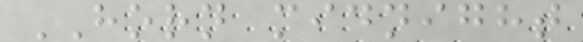HORN midnight
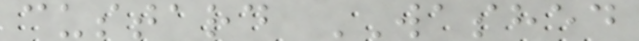custard WASHED
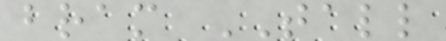bram TALL
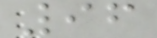96
